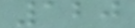120
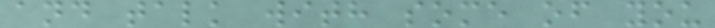and talk with some of you
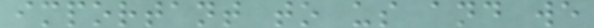important to us and we
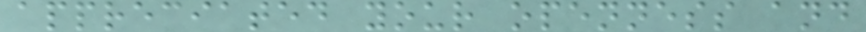appreciated your openness and
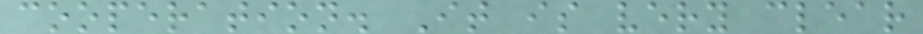cooperation. It is very clear
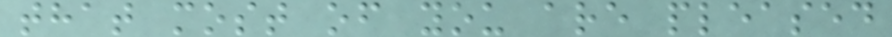that most of you are pleased
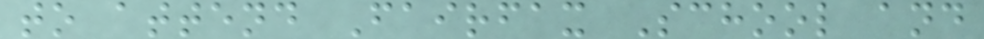to attend Fairfax School and
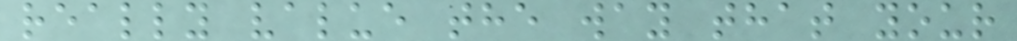really value the way that your
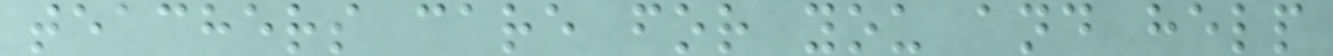teachers care for you and help
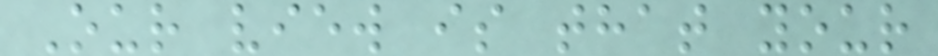Our view is that your
